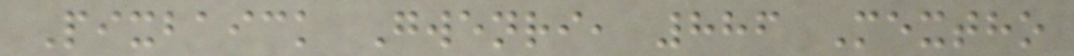Pixbaick Gwenri, 886 Mextho
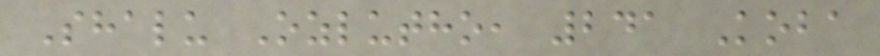Shalu Ozlutho, 241 Koba
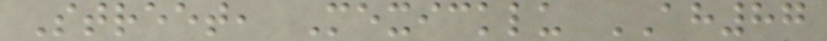Street, Mexicklu AH87
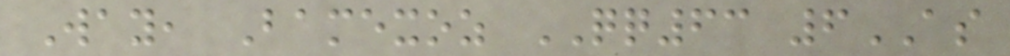Way, Bamexoz QQ63 6AS
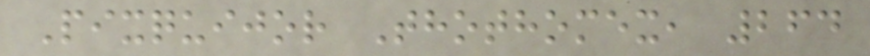Pixquijor Thothomex, 264
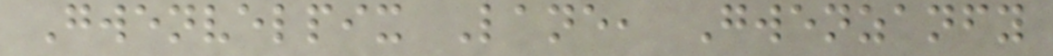Gwenvelpix Lane, Gwenzanfy
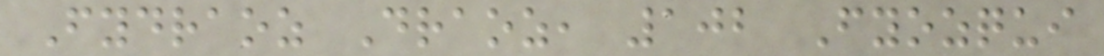Fydraoz Draoz, 102 Fyozqui
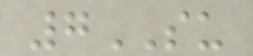7SU
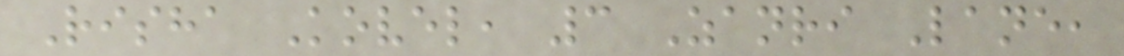Risha Kovel, 3 Zanri Lane,
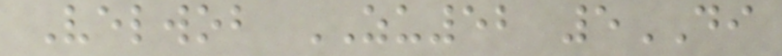Velwob ZU52 5DI
